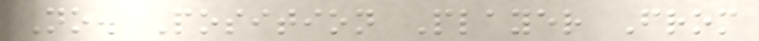No. Position Player From
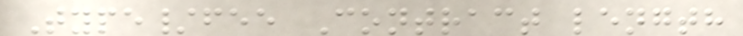Type/fee Contract length
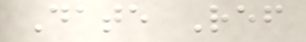Date Ref
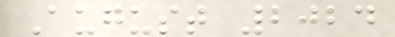August 2024
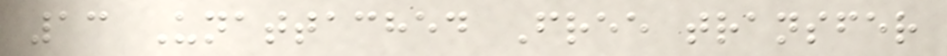13 Unattached Free transfer
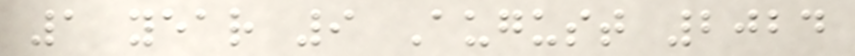1 year 9 August 2024
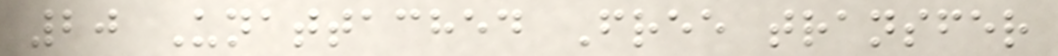20 Unattached Free transfer
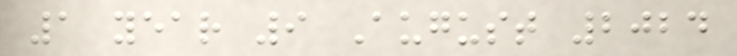1 year 9 August 2024
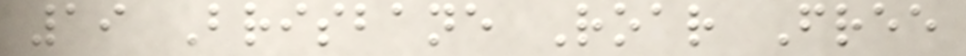19 Brisbane Roar Free
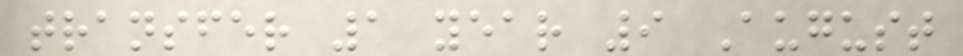transfer 1 year 9 August
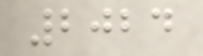2024
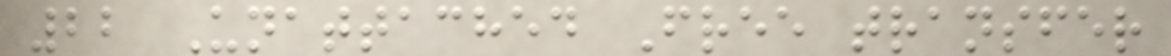22 Unattached Free transfer
